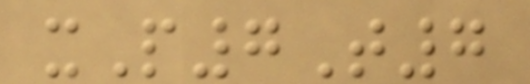xP7T7
